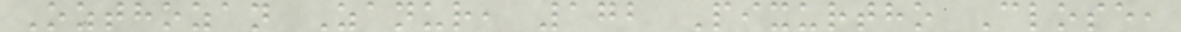Ozthozan Zanur, 172 Pixurtho Close,
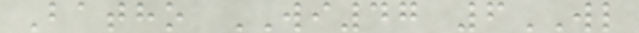Batho WI47 6WL
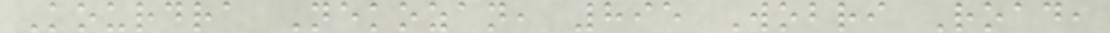Kourdra Nekozan, 895 Wobri Road,
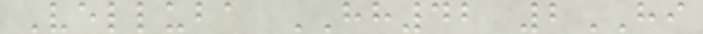Velluba HH42 2HI
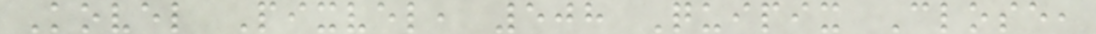Kovel Pixvel, 508 Quipix Close,
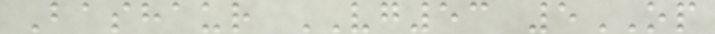Bashaur VG53 5OP
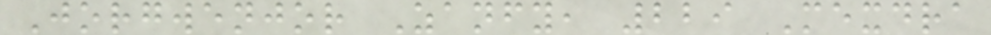Jorgwenjor Zanfy, 229 Mexdra
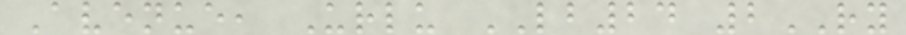Avenue, Urlu LB24 2RY
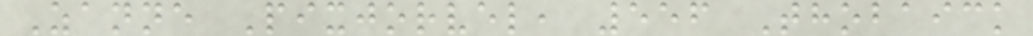Zanne Pixjorvel, 556 Thobaick
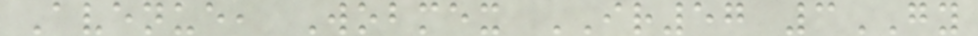Avenue, Wobmex IR57 3GY
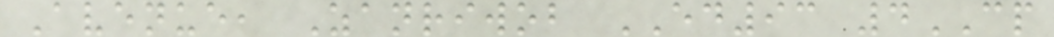Avenue, Zanriwob ED93 4CP
